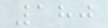180
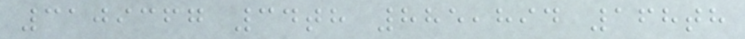3109367 34th 885,894 168th
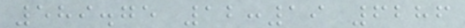589.75 12:19 6286
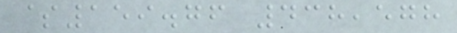$159.76 438,578
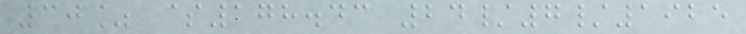30% $178.43 24/7/1925
